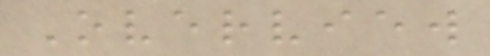Overview
